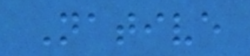Native
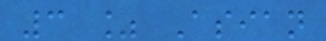3 % Asian
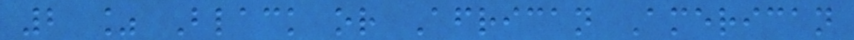2 % Black or African American
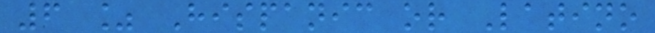6 % Hispanic or Latino
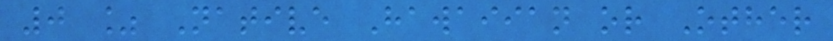0 % Native Hawaiian or Other
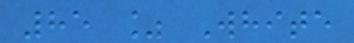85 % White
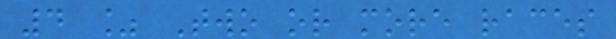4 % Two or more races
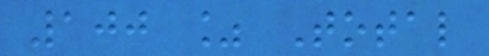100 % Total
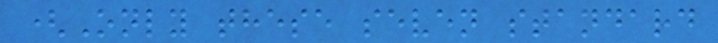(Only these seven standard
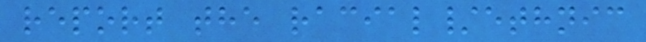report the racial/ethnic
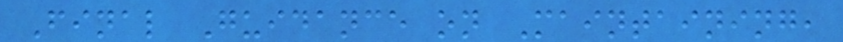Final Guidance on Maintaining,
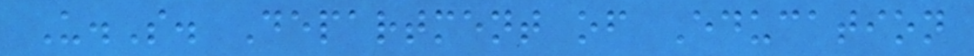U.S. Department of Education
